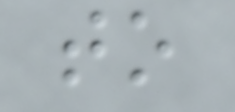to
